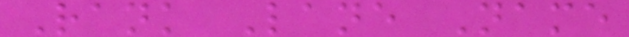Rank Lane Name
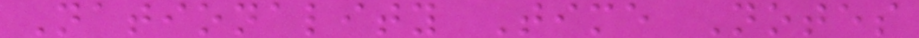Nationality Time Notes
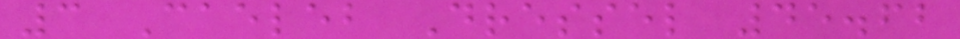3 Caeleb Dressel 45.62
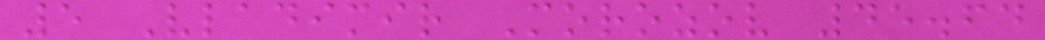5 Vladimir Morozov 45.64
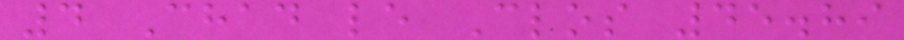4 Chad le Clos 45.89
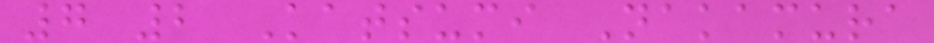7 2 Katsumi Nakamura
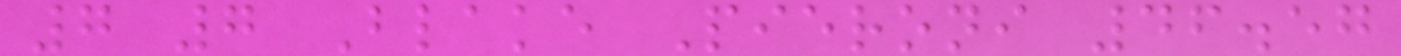7 7 Blake Pieroni 46.57
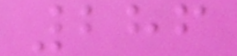286
